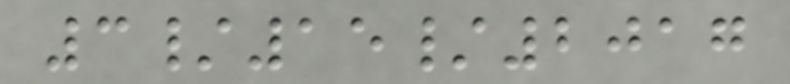3/15/2017
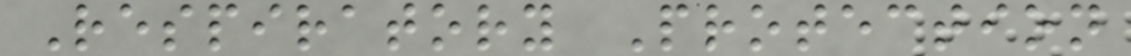Respiratory Protection
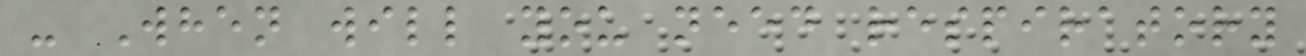- When will you need respiratory
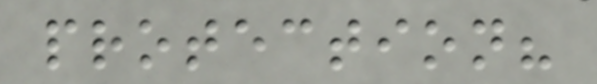protection?
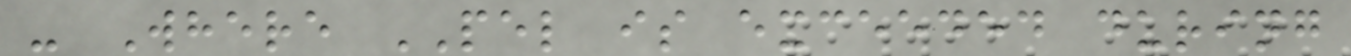- Where PEL is exceeded during
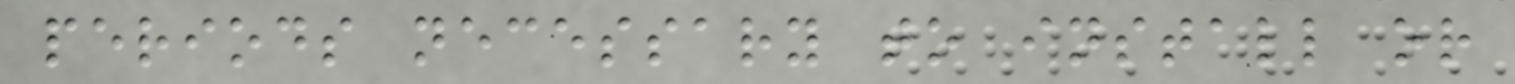periods necessary to install or
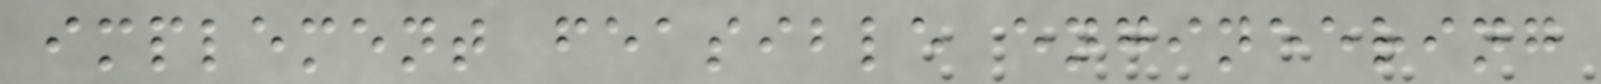implement feasible engineering
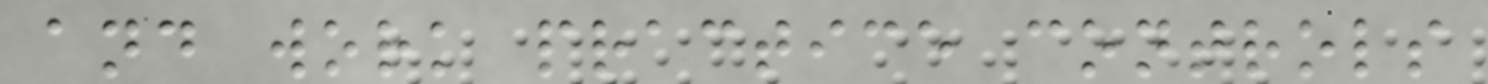and work practice controls
